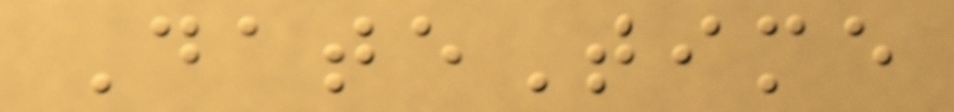DateTime
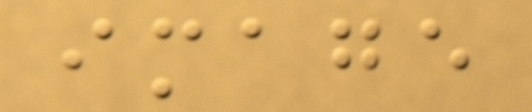image
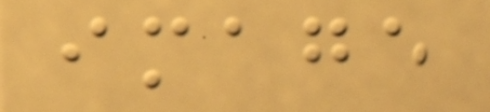image
